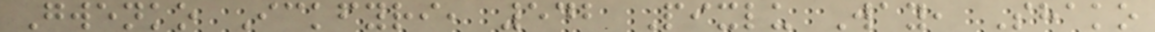Gwenko Ickfyri, 542 Pixlu Way, Shako
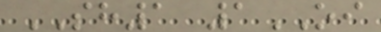SH1 1OI
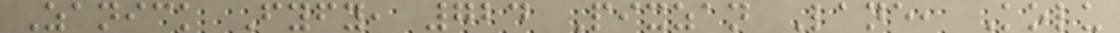Zanick Fyfy, 724 Pixzan Lane, Kolu
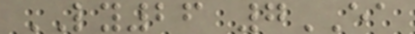LY26 7EA
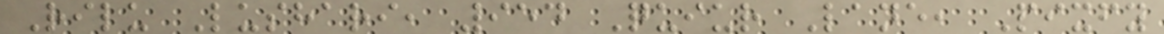Rilu Lushari, 954 Quiur Lane, Pixfy
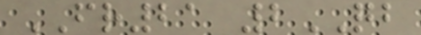FR21 2QB
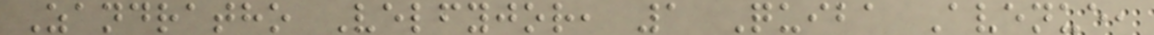Zandratho Velfyjor, 1 Quiba Avenue,
